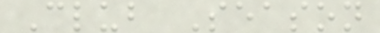Club Season
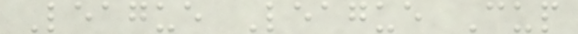League League Cup
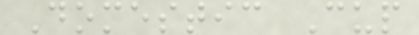Domestic Cup
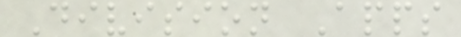Division Apps
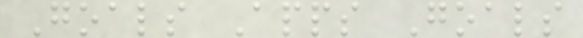Goals Apps Goals
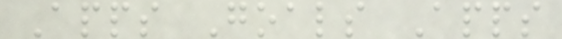Apps Goals Apps
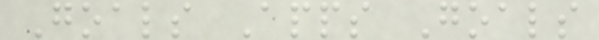Goals Apps Goals
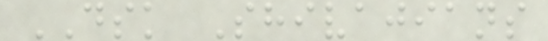DSK Shivajians
